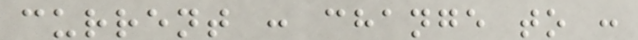current : change to :
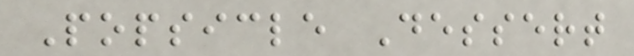Popsicle Dessert
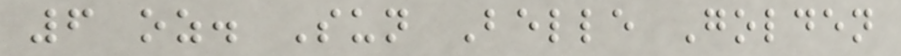6 oz. Sun Belle Golden
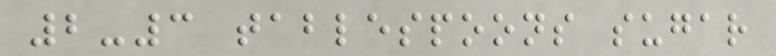2-3 tablespoons sugar
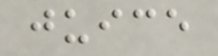juice
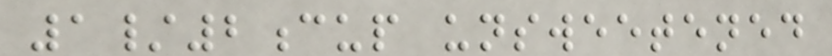1/2cup unsweetened
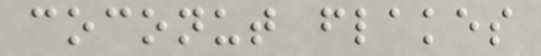coconut flakes
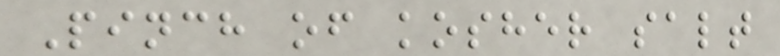Pinch of kosher salt
